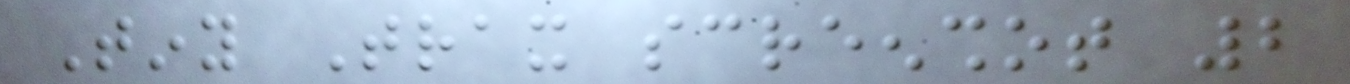Tiny Trax screenshot 2
